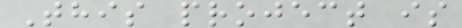This project is
